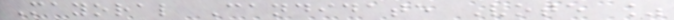Mayoral Candidate Vote %
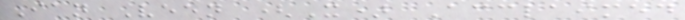Ian Veen (X) Acclaimed
